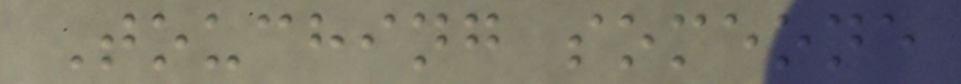Touching someone
